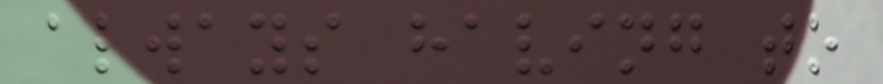always having to
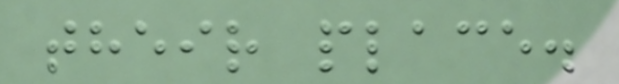their place.
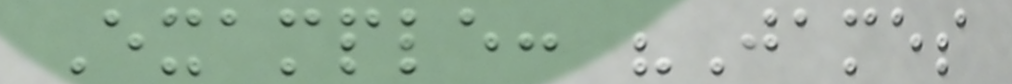Example: "James
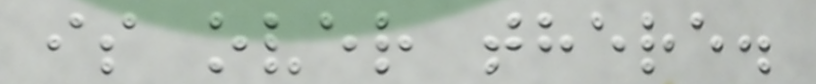is over there.
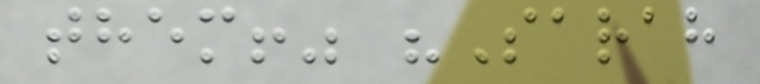them!" "Sarah
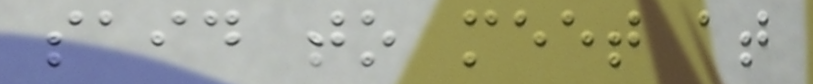said to meet at
